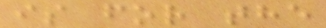is for the
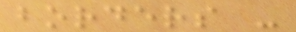borders -
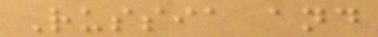Russia and
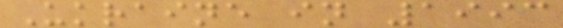Ukraine in 1993
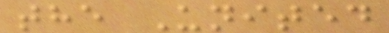the United
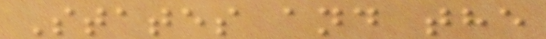States and the
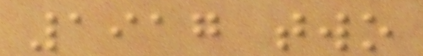1917 two
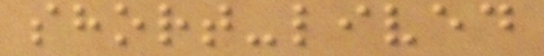short-lived
